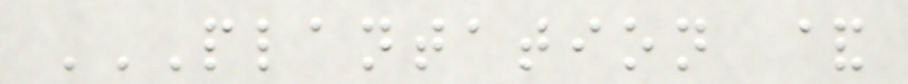PLANTATION &
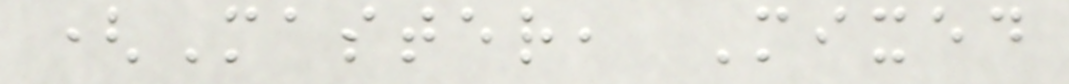(Master, Mixed
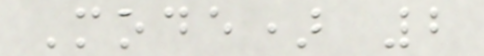Mode) 2
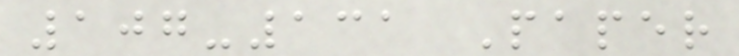107-131 Paper
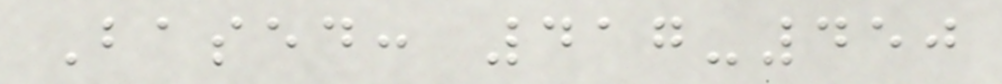Based: 417-450
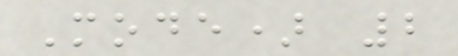Mode) 2
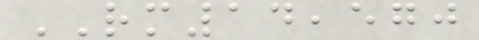RM14,570
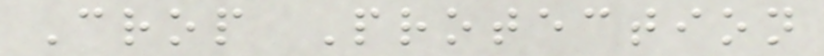Crop Protection
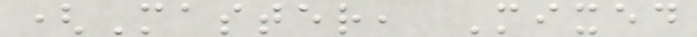(Master, Mixed
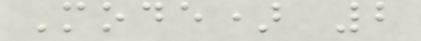Mode) 2
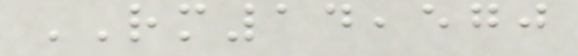RM14,570
